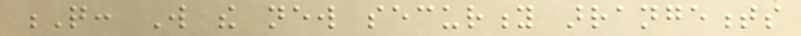Q: Will the new security arrangements
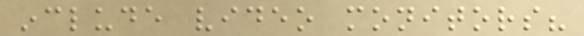include video monitors?
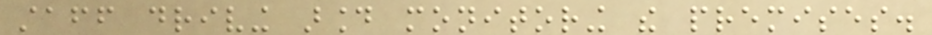staff driving around monitoring the premises.
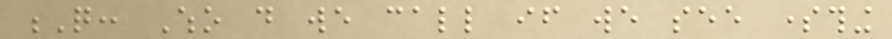Q: Who do we call if we see something
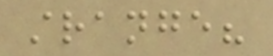strange?
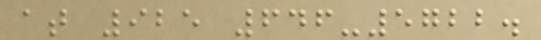at 925 646-5722.
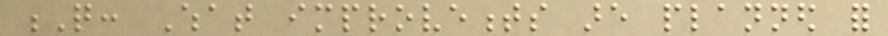Q: What improvements are planned for
